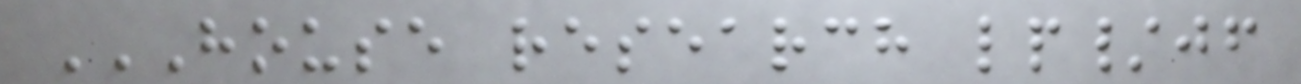HOUSE RESEARCH LP/JF
